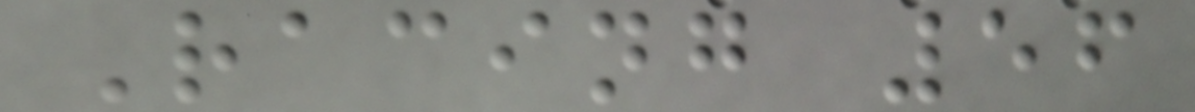Racing 56
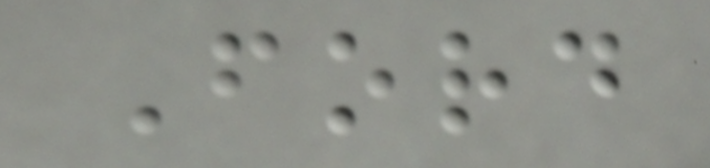Ford
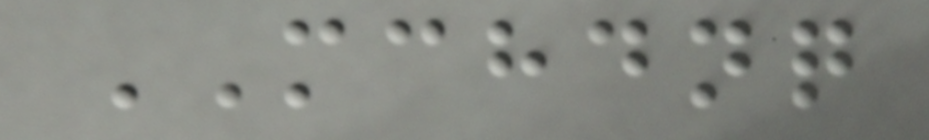MCHDNQ
